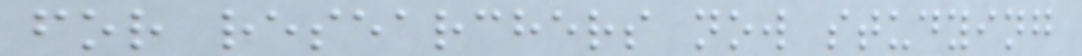for researchers now studying
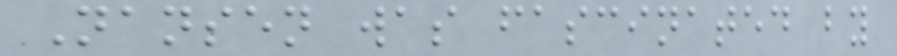Nansen was fascinated by
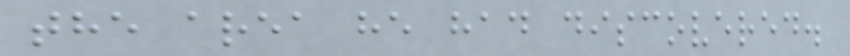the area he had discovered.
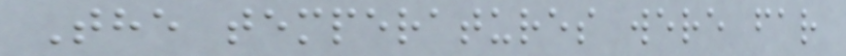The temperatures were far
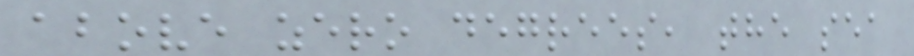above zero degrees, the sea
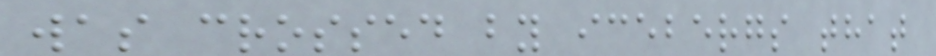was crossed by icebergs that
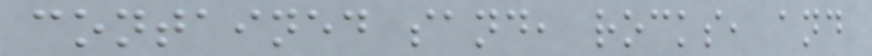contained sand, rocks, and
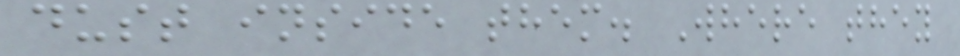dust inside them. Where they
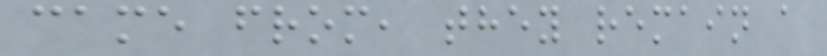came from, they remain a
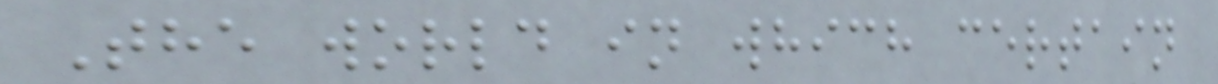The world in which certain
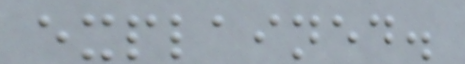explained.
